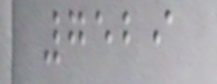7529
